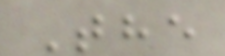The
